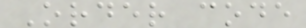Order code
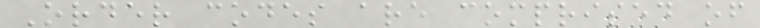Order codes are comprised of
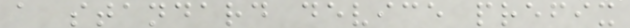a standard device prefix
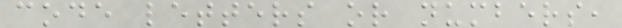code letters or numbers,
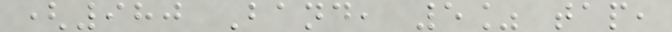(980 Band, 5% tap,
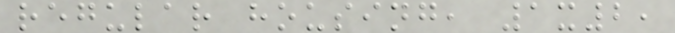regular housing, 1x2,
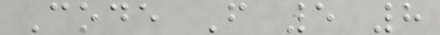Code F 5 8
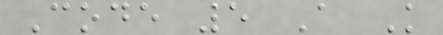Code 5 A K
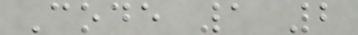Code 1 2
